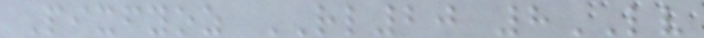Pixfyoz RL20 8LV
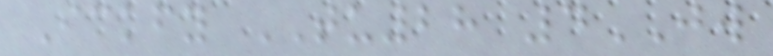Ickfy TU28 4JW
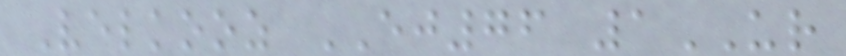Velkooz EJ76 1UR
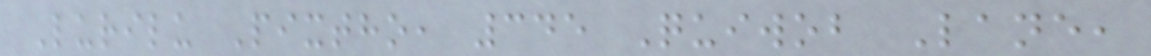Lurilu Pixtho, 345 Quiwob Lane,
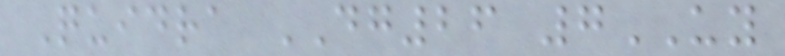Quidra DG26 7UY
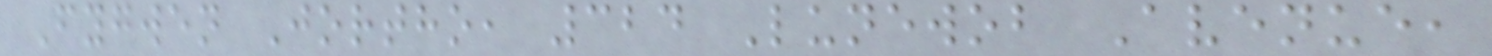Fygwen Jortho, 324 Lunewob Avenue,
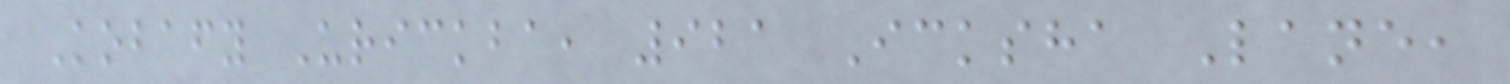Kobafy Urickba, 921 Icksha Lane,
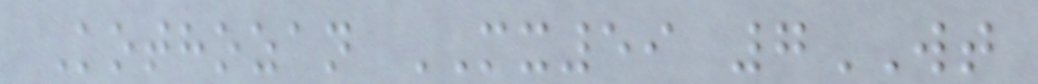Kothozan MX59 7WT
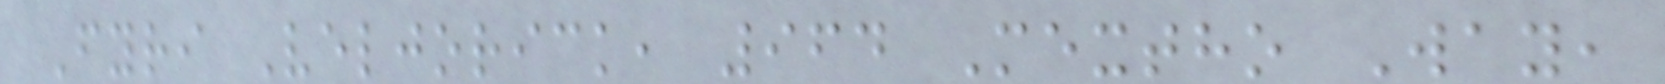Fyri Veljorick, 964 Mextho Way,
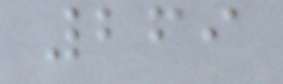269
